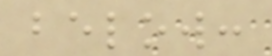below:
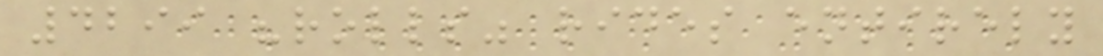4299 "rolls" rides entirely
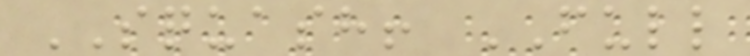SQUASH! FULL
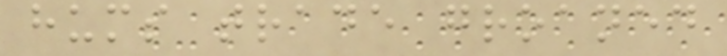hums trade groaned
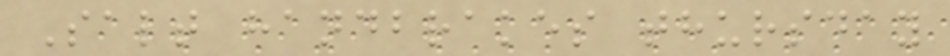Salt handbrakes thursday
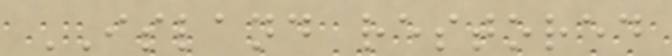ISLAND restored
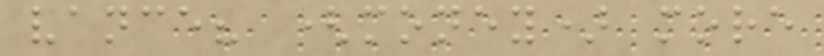vance? (money) more
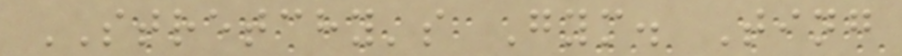STRETCHY's Gym. Ting
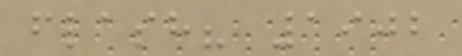flash? 1902
